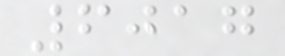6017
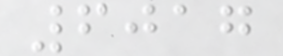6017
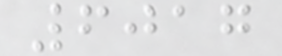6017
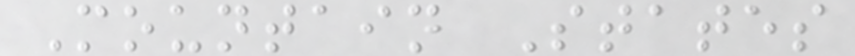Mountain States
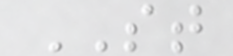ST
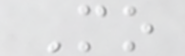Mo
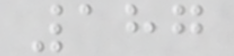187
